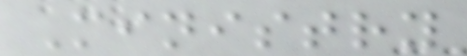Ministry
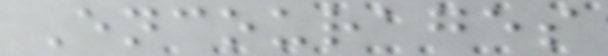Encourages
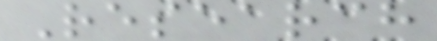Research
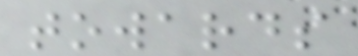towards
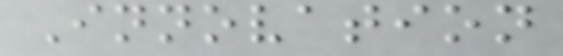Innovation
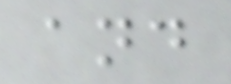and
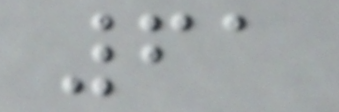61
